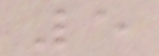5
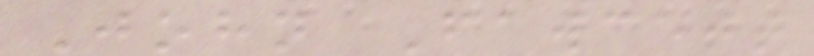John Fawcett
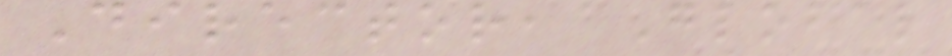Director, Global
